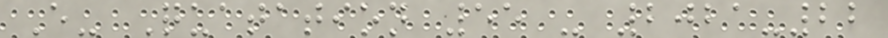E- Quatation 55 - 2021-22
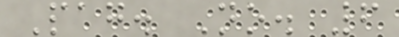Pag. No. 6
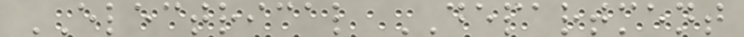ELECTRICAL DEPARTMENT
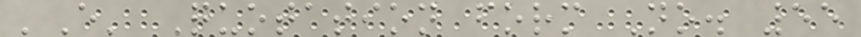'E' Quotation form No. 55
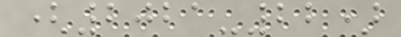(2021-22)
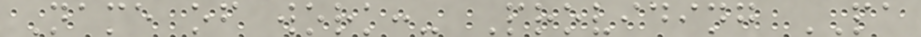Name of work:- Providing PA
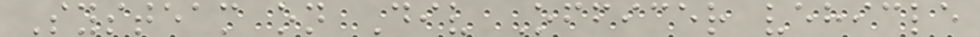Systeam on Div Officer vehicle
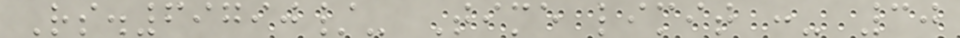Rs.69790/- Time limit :- 30
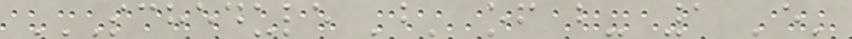SCHEDULE 'B' OF B- 1 'E'
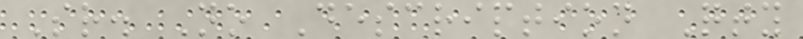Sr. No Description Qty
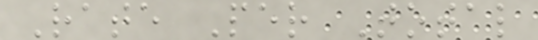Rate Per Total
